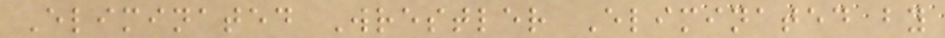Eliminated Wrestler Eliminated by
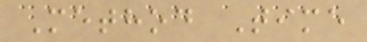Method Time
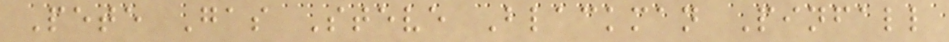Pete Gas Steve Blackman Pinfall
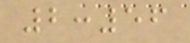2:56
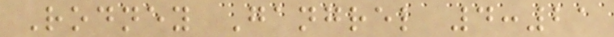Rodney Gangrel 4:21
